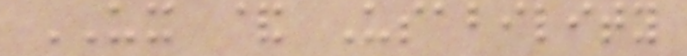UX & Usability
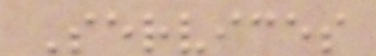Services
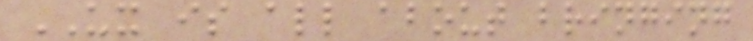UX is all about bringing
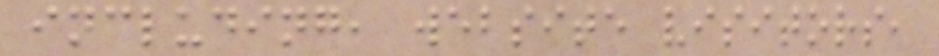including, website visitors,
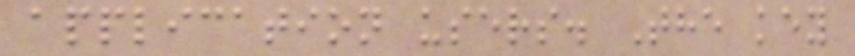application users. The key
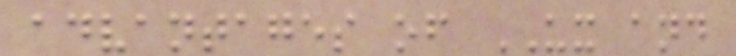advantages of UX and
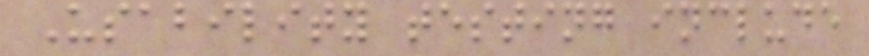Usability testing include
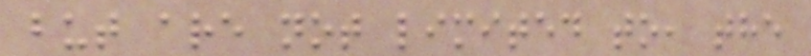but are not limited to, the
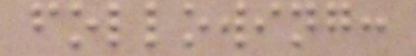following:
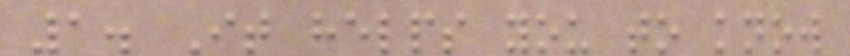1. It helps you to know
